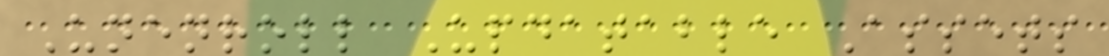Unenroll Updatable Assets
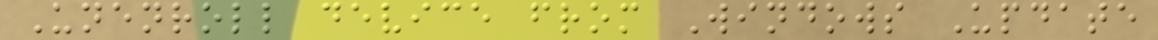Unenroll device from Windows Update
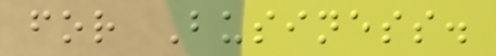for Business.
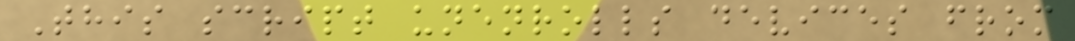This script unenrolls devices from
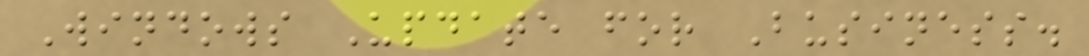Windows Update for Business.
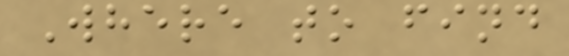Where to find
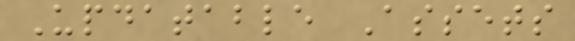Updatable Assets
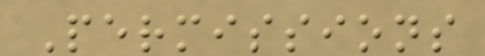Permissions
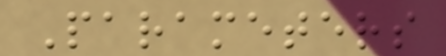Parameters
